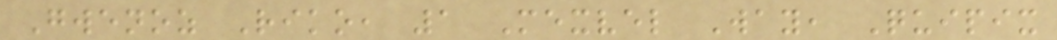Gwenoz Riko, 1 Mexvel Way, Quipix
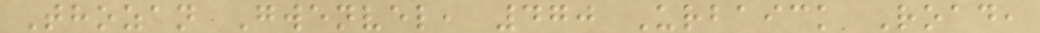Thozan Gwenvel, 470 Urbaick Road,
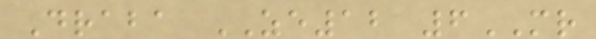Draba ZE12 6MR
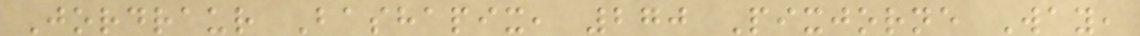Jordraur Bashapix, 270 Pixjorne Way,
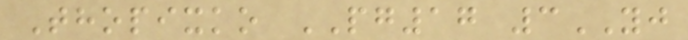Thopixko PG17 3YJ
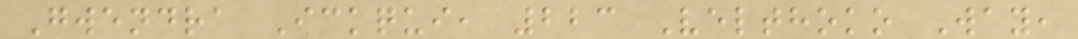Gwendra Ickqui, 223 Velthoko Way,
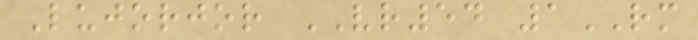Lujorjor VR54 1RM
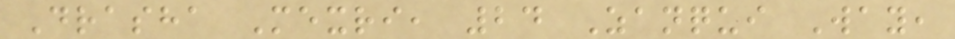Drasha Mexri, 24 Zanqui Way,
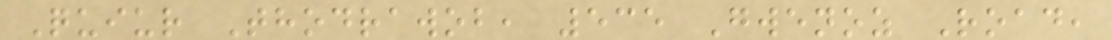Quiur Thodrawob, 535 Gwenoz Road,
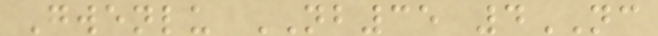Gwenlu NB35 4NC
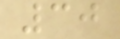30
